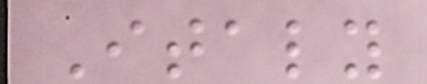Italy
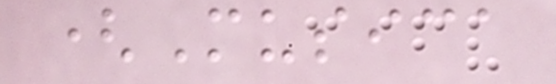(Musica
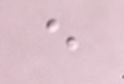e
